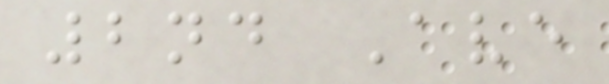2nd Ave
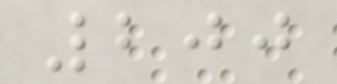200
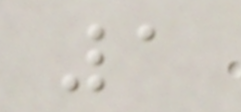1
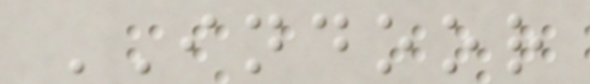INDOOR
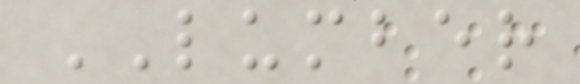LUMBER
